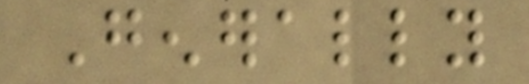Generally
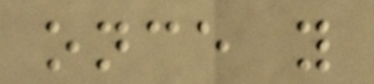once you
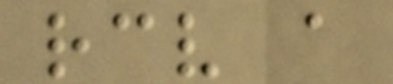receive a
